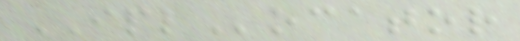IPLocator
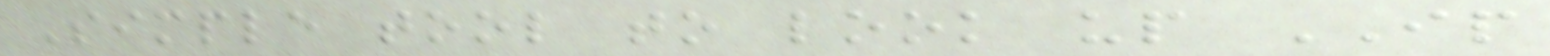Simple tool to look up IP
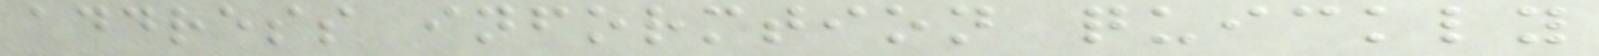address informtion quickly
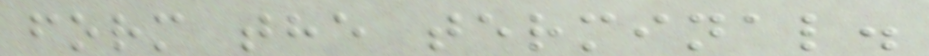form the terminal.
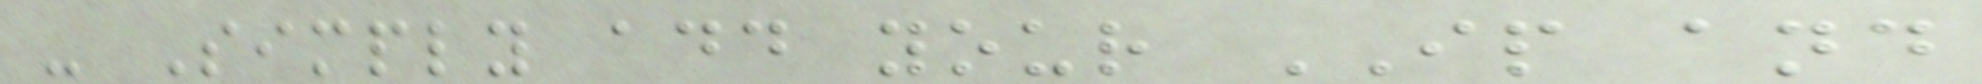- Simply add your IP and
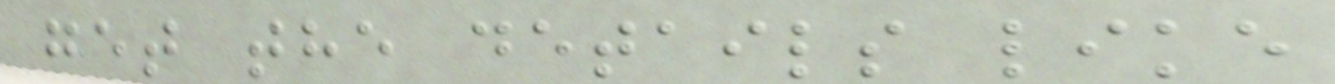get the details like
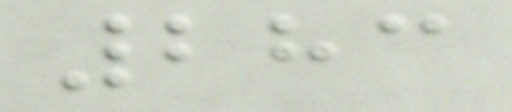283
